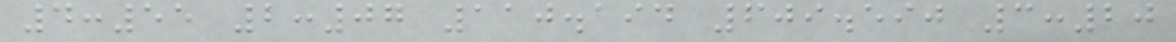4:55 2:07 110.194 609.590 3:20
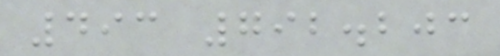493 792.203
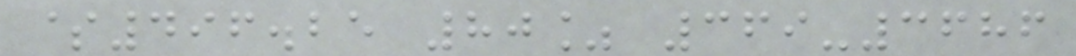$496.25 80% 369-3686
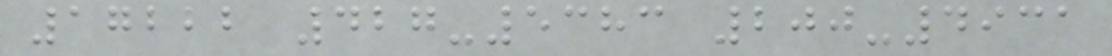17222 427-5383 200-4931
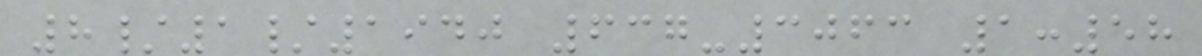8/1/1940 637-3063 1:58
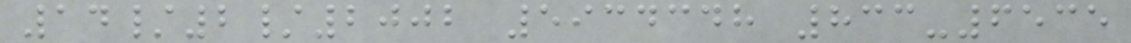14/2/2002 5934348 833-6535
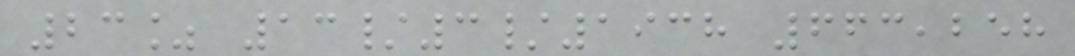23% 13/3/1938 663,258
